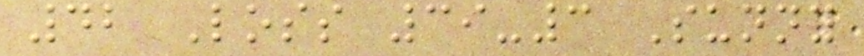42 Loss 39-3 Sunny
